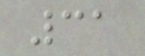31
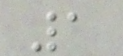1
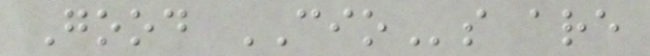Good CIOs are
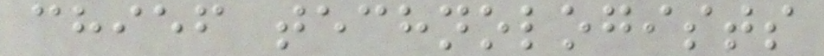chief technologists
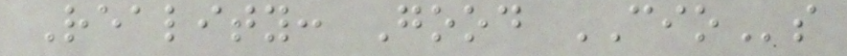Reality: Good CIOs
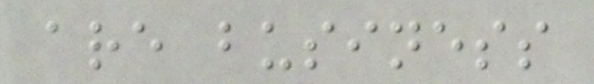are business
